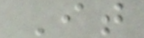It
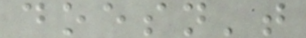doesn't
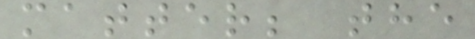matter; the
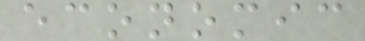economic
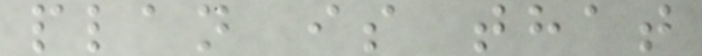plan is that
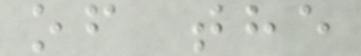of the
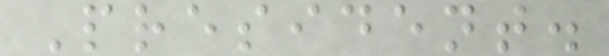President.
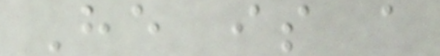He is a
